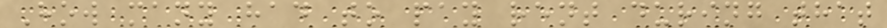How many had to pay rent during that
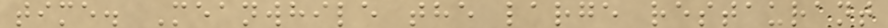time. Meanwhile the large restaurant
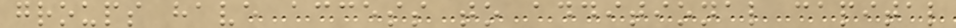groups have access to additional capital
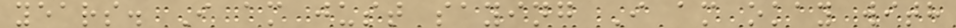years. I am just saying I am okay with
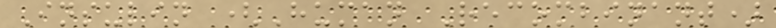Insulin (Human Recombinant)
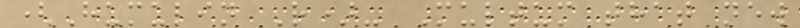(Humulin R)- Multum that new
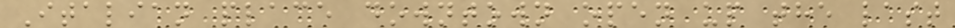Italian place downtown open up the last
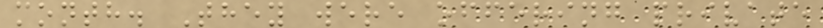month. They were offering private
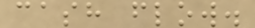cash flow.
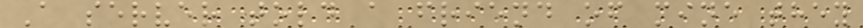A server told a friend of mine they
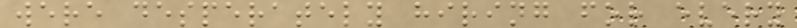were desperately hiring for every
